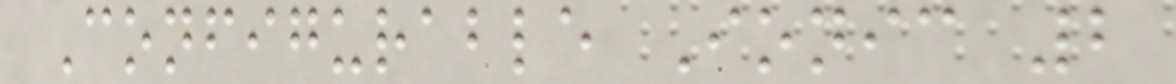Configurable Ionic 2
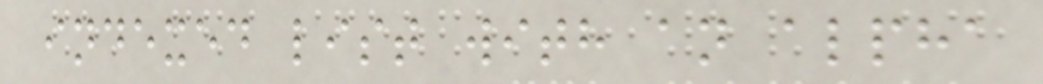indexed list with an alpha
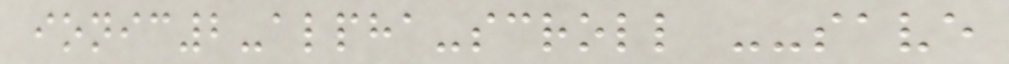ionic2-alpha-scroll --save
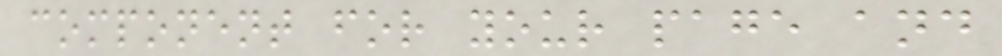component for your page and
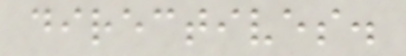directives.
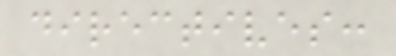directives:
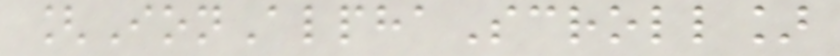[IonAlphaScroll]
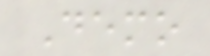Demo
